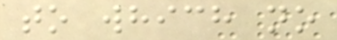to which no
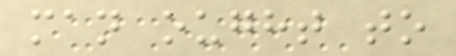man ought to
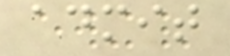admit
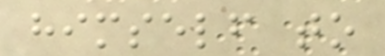himself to
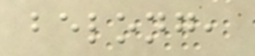belong,
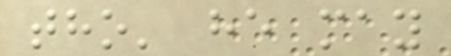tho' he may
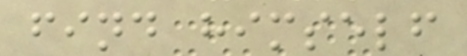find himself
